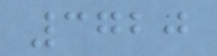3720
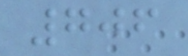706
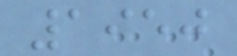1950
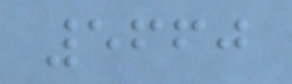5660
